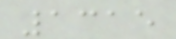1315
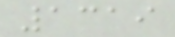1319
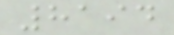8194
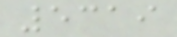5319
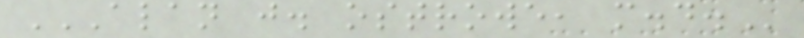ALAN J. OSTROWE, M.D.
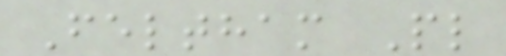Feltham Pl
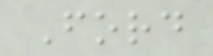Ford
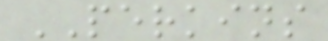PERKINS
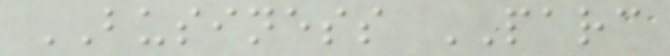BUSINESS PARC
